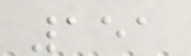151
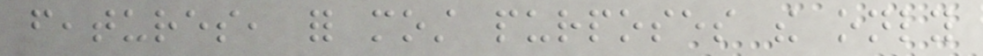features, for most purposes the only
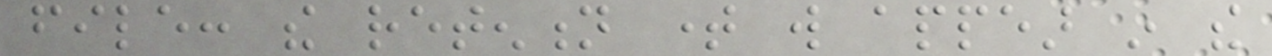file: the retention time will appear in the
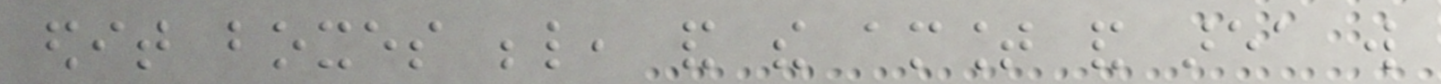edit boxes below, and the amount and area will
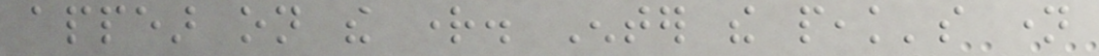appear on the right. Enter the peak's name
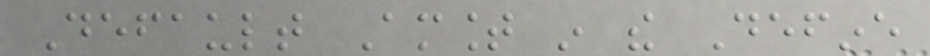Default Amount in the Define
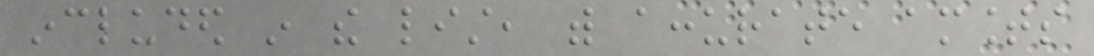included in the list, with accurate amounts
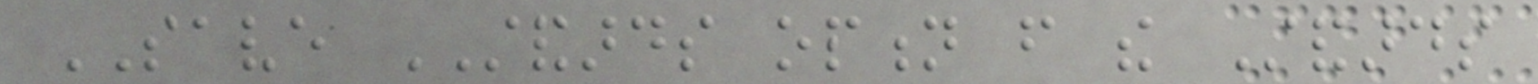SAVE STANDARDS option from the Standards
